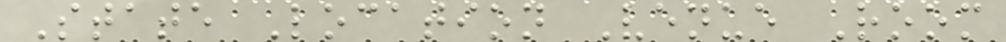State Location Venue Room
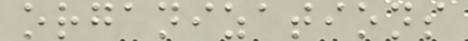organizations
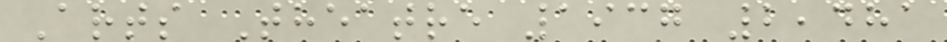Arts Theatre 1937 2,481
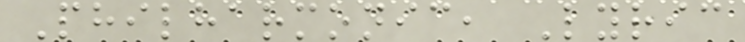Philharmonic, Lyric
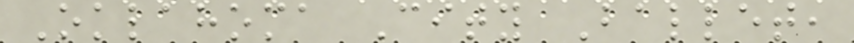Oklahoma City Ballet,
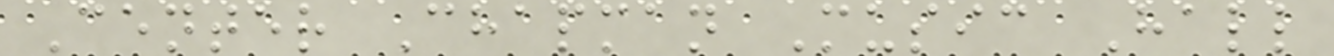Center Chapman Music Hall
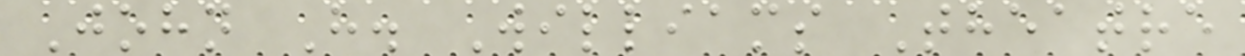John H. Williams Theatre
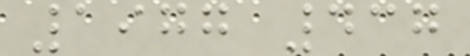1977 437
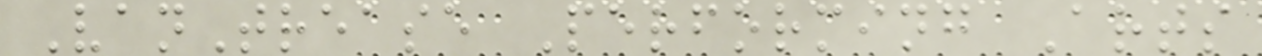VanTrease Performing Arts
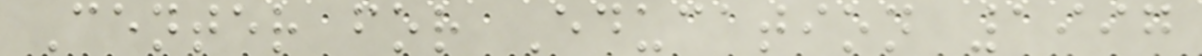Center for Education 1997
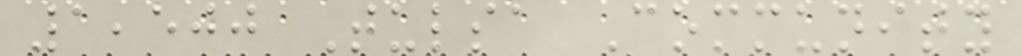1,500 Tulsa Community
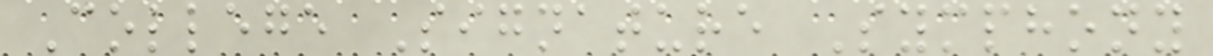College Signature Symphony
